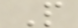P
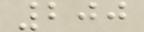200
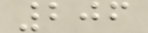206
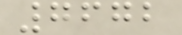7672
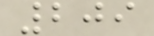209
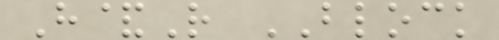H&R BLOCK
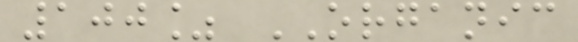100% ORGANIC
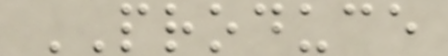PRODUCE
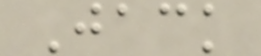Jack
